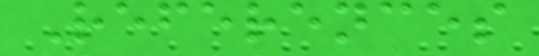References
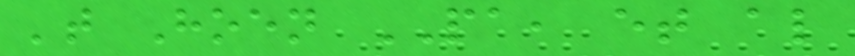't Hoen PA, et al
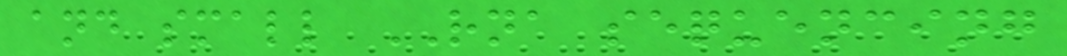and small RNA sequencing
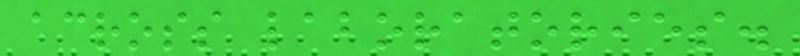across laboratories.
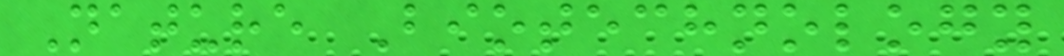Nature Biotechnology
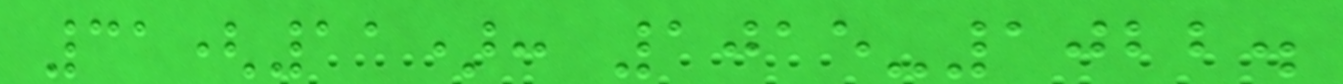31(11): 1015-1022.
